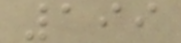199
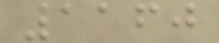1160
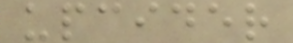upcider
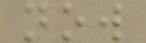now
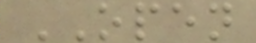OPEN
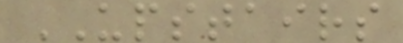UPSTAIRS
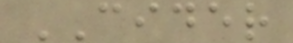CIDER
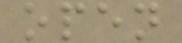open
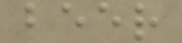beer
